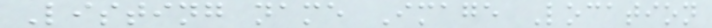Listing name Image Location
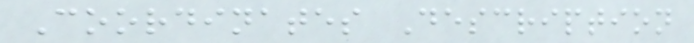Coordinates Description
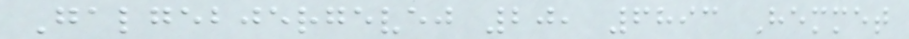Galgebjergevej 20, 6893 Hemmet
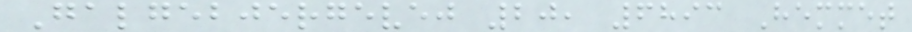Galgebjergevej 20, 6893 Hemmet
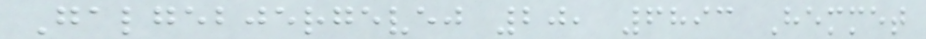Galgebjergevej 20, 6893 Hemmet
